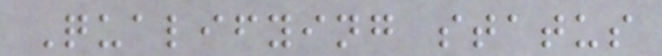Qualifying status
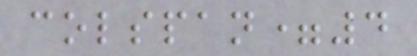colspan=4
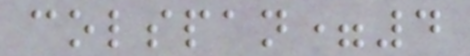colspan=4
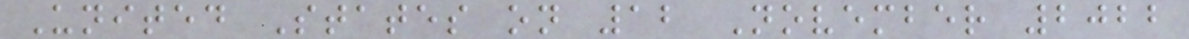United States on 12 November 2022
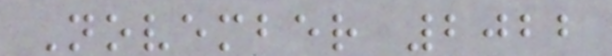November 2022
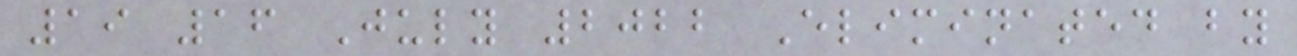19 16 July 2022 Eliminated by
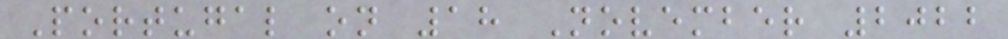Portugal on 18 November 2022
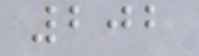202
